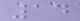14
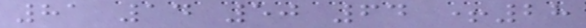81 14 50 64 +28
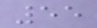55
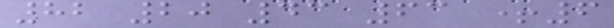82 20 43 63 +6
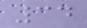34
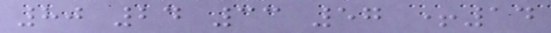80 24 33 57 +14
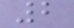2
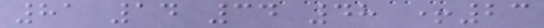81 14 34 48 +23
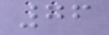76
